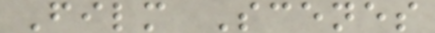Film Scenes
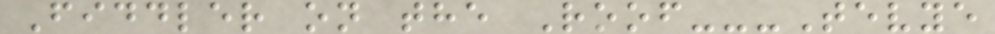Fiddler on the Roof---Tevye
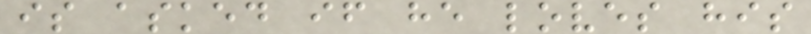is asked if he loves his
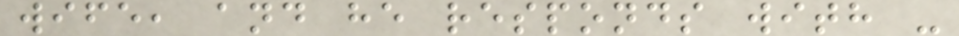wife, and he responds with -
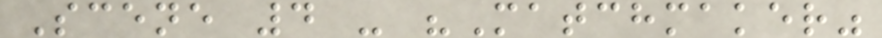Scene 4 - "Matchmaker"
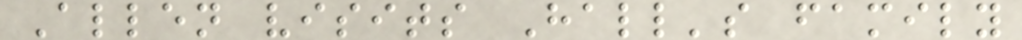Allen visits Hall's family
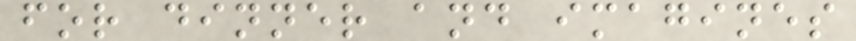for dinner and imagines
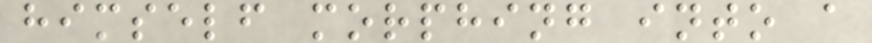himself morphing into a
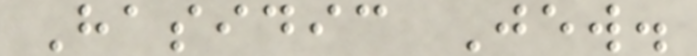Hasidic Jew.
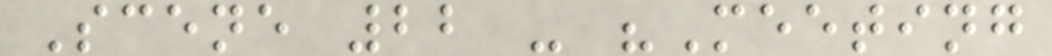Scene 22 - "Meeting
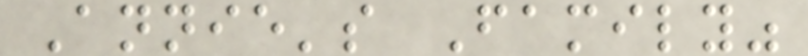Annie's Family"
